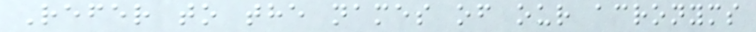Refer to the names of our acronyms
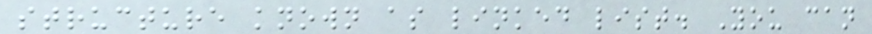structure known as linked list. You can
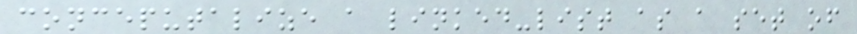conceputalize a linked-list as a set of
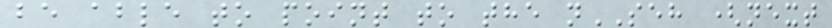be able to point to the nSEH (next
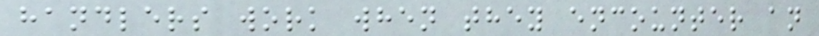handlers work when they encounter an
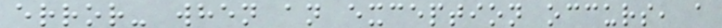error- when an exception occurs, a
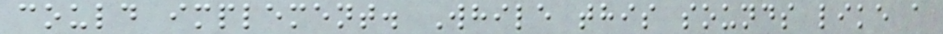could implement. While this sounds like a
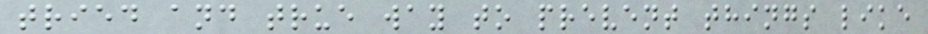tried and true way to prevent things like
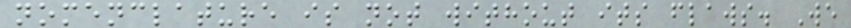nomenclature is not without its flaws. We
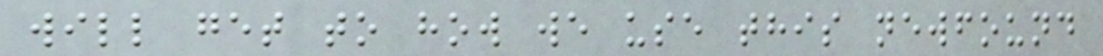will get to how we use this newfound
